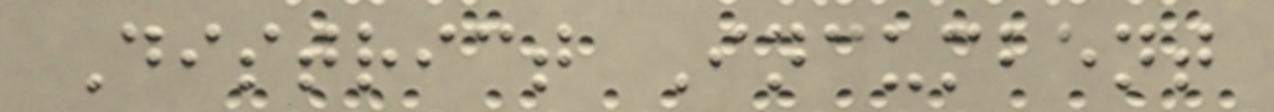District Incumbent
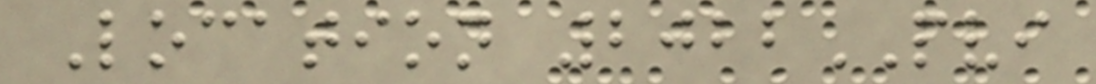Location 2022PVI
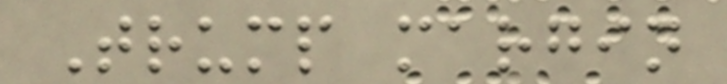Trump margin
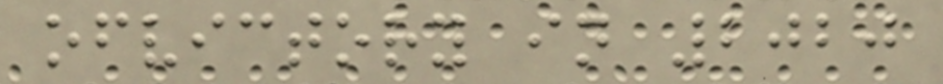ofvictory in 2020
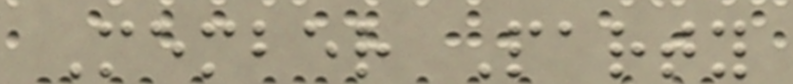Member Party
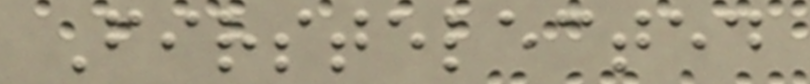Firstelected
